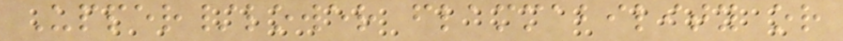Upper/lower flammability or
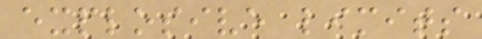explosive limits
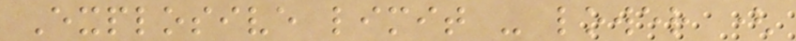Explosive limit - lower (
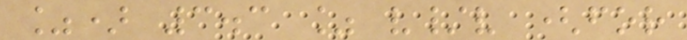%) 3.3 % v/v (for
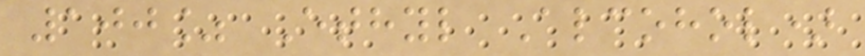100% Ethyl Alcohol)
